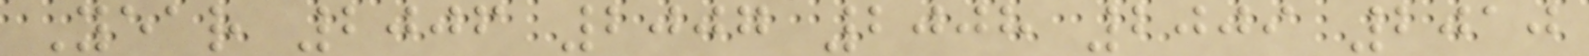Year 2006 2007 2008 2009 2010
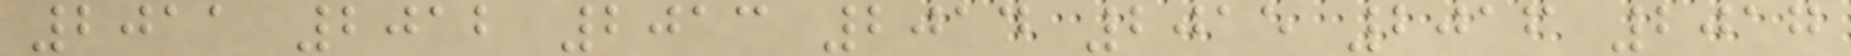2011 2012 2013 2014 2015 2016 2017
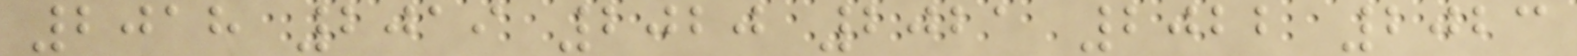2018 2019 2020 2021 2022 2023
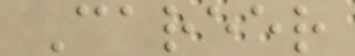Career
